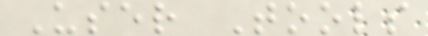User Tools
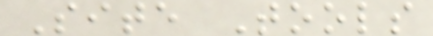Site Tools
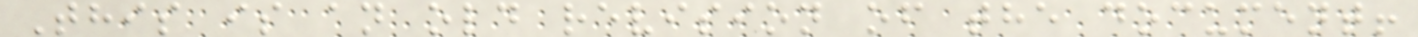This is an old revision of the document!
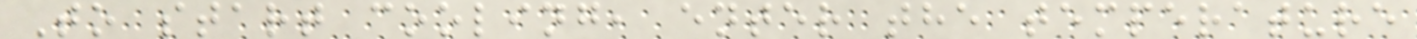To start cooling, enter the temperature
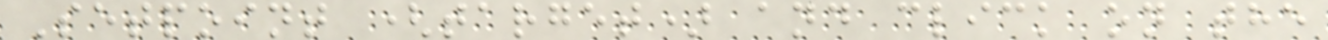Setpoint (target) and click on the
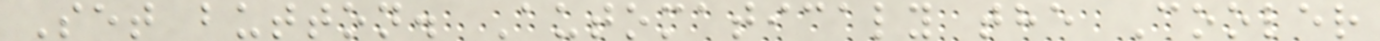Set button. Automaticaly the Cooler
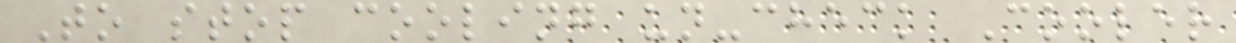To stop cooling un-check Cooler
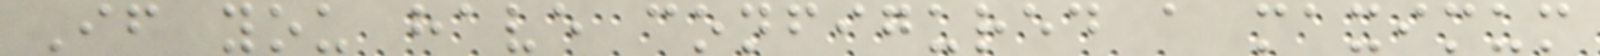If you have configured a maximum
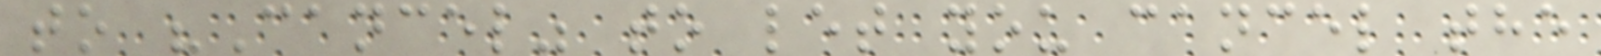to "Cancel" to let you cancel the
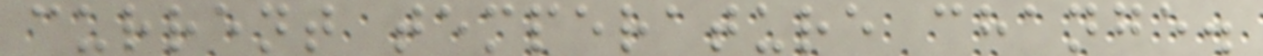current temperature change.
